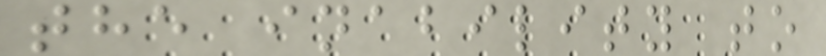the inability to
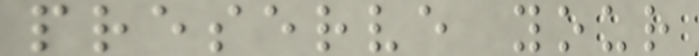preserve your
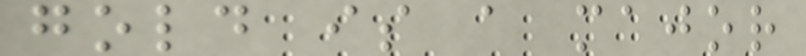gold is a major
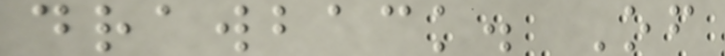drawback. Of
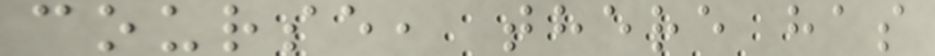course, there has
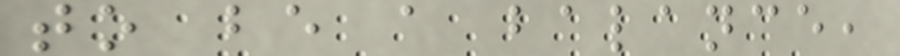to be a balance,
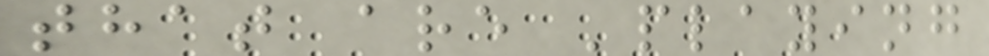that are 'playing
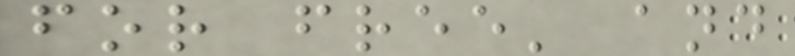for free' and
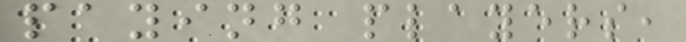paying players,
